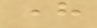here
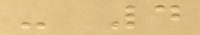- 4
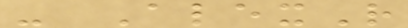- AlexR
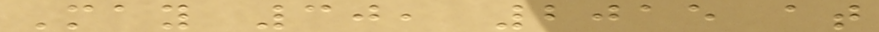May 30, 2015 at
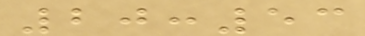20:53
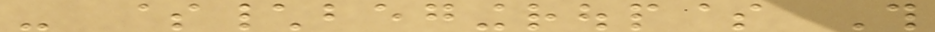- $\begingroup$ This
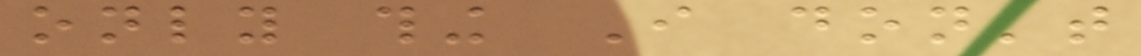only thing I don't
